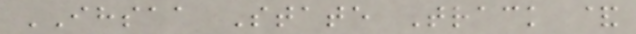IHSAA State Track &
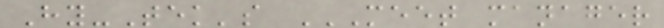Hy-Tek's MEET MANAGER
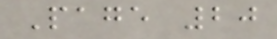Page 20
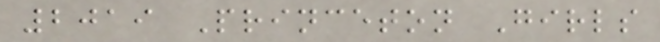2019 Princeton Girls
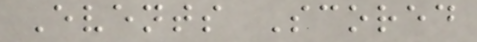Events Scored
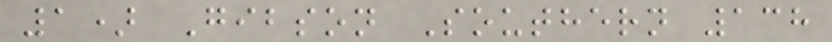1) Gibson Southern 138
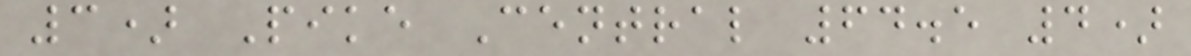3) Pike Central 64.5 4)
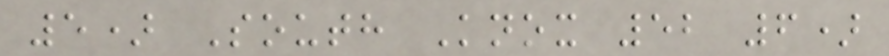5) South Knox 52 6)
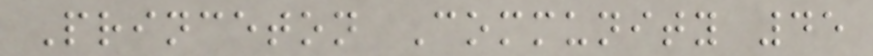Princeton Community 45
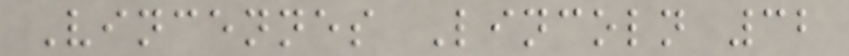Vincennes Lincoln 32
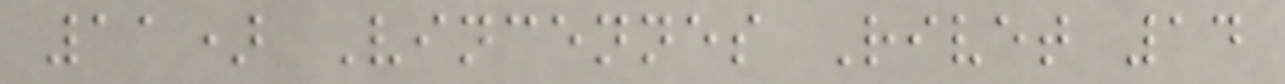11) Vincennes Rivet 14
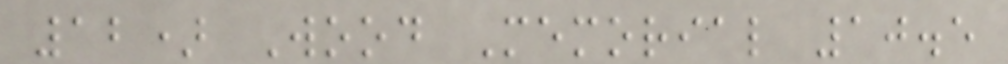12) Wood Memorial 10.5
